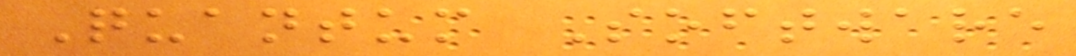Quantum Software
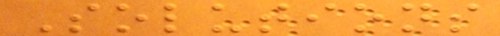Solutions
